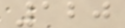120
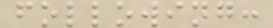following:
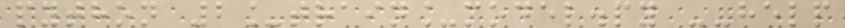python 2_train_model.py --help
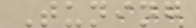Tuning
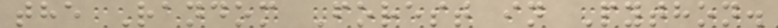the Random Forest in Python.
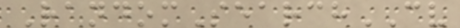RandomSearchCV
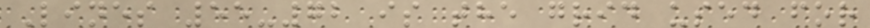Lines 55-72 is the grid used for
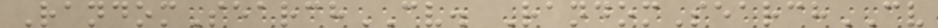RandomSearchCV. RandomSearchCV
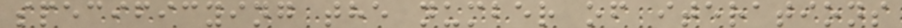specificying the number of iterations
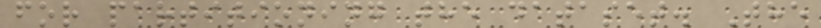for partitioning the dataset. The
